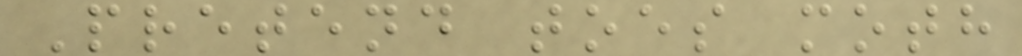Pretend toes moth
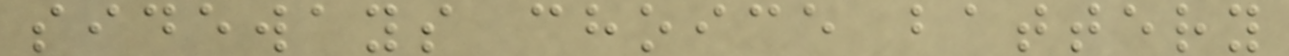sideways choice battery
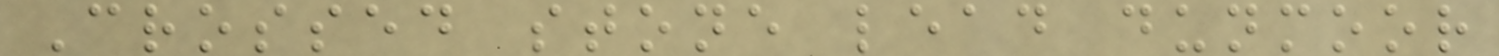Crossed stone lead dunmoor
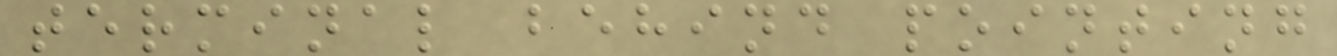terminal behind pointing
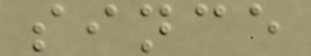since
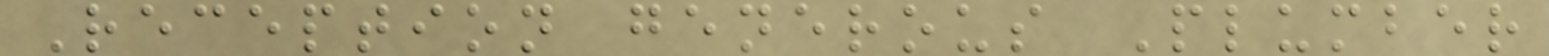Reception generous Plumber
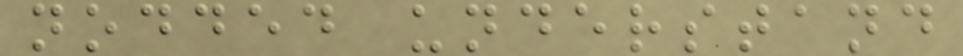nodded understand
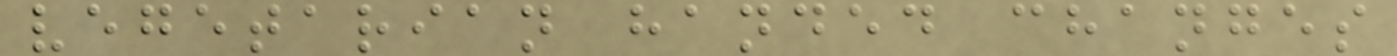vegetarian handed changes
